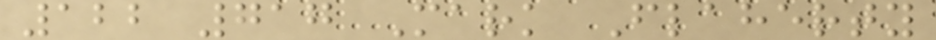122 717 Mark Flaherty
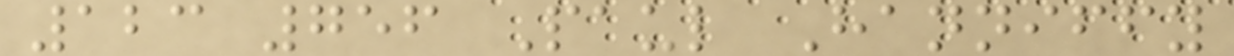123 756 Paul Hanniffy
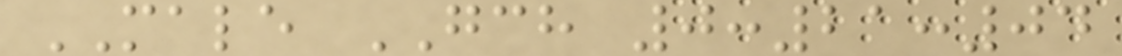MALE GCH 0:21:04
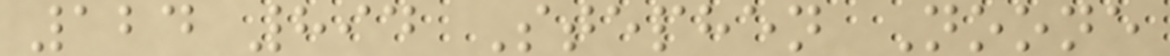124 894 Stephen Noone
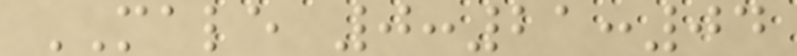MALE 0:21:04
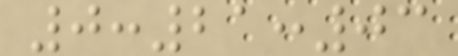0:21:03
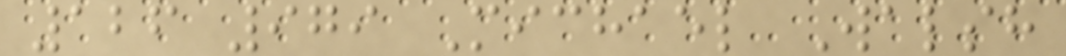126 979 Michael Walsh
